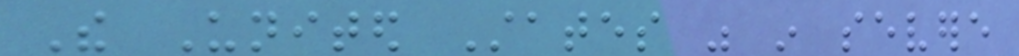The United States was in severe
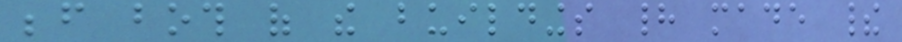before both of the buildings had made their
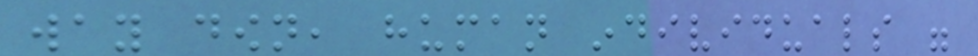way down, human individuals were
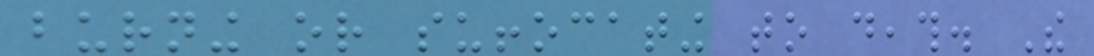burning or suffocating to death. The
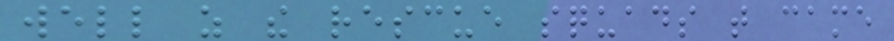well as the rescue squads that came
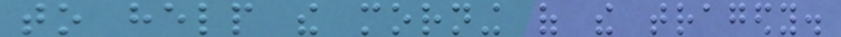to help the morning of the tragedy.
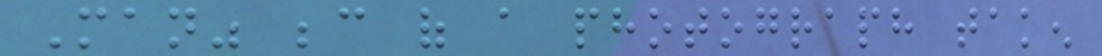Man" because of a photograph taken
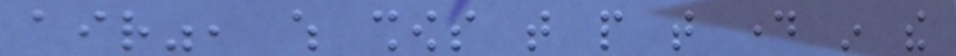air", which shows that people that day in the
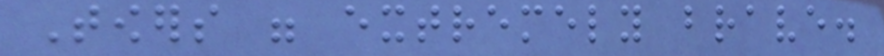Towers were extremely brave.
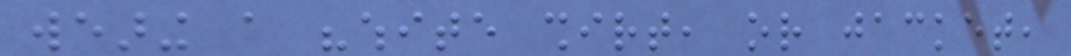wearing a "white shirt, or jacket,
